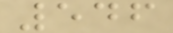546
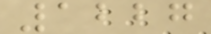1227
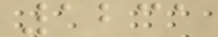1231
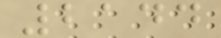2144
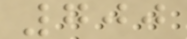700
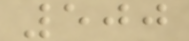500
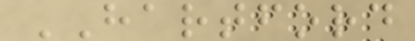HARTFORD
